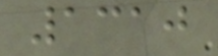1310
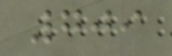709
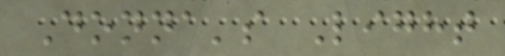Donna's Light
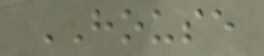HOUSE
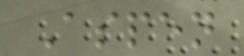Aspen
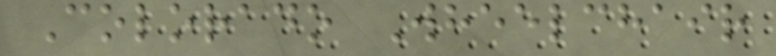Colorado Wheelchair
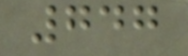747
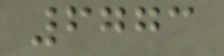6773
